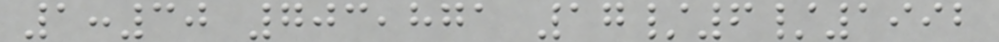1:30 703,871 17/6/1992
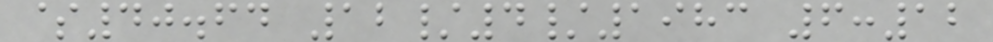$40.64 12/4/1983 6:12
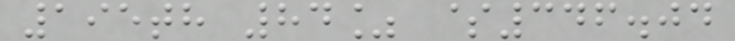195th 84% $346.04
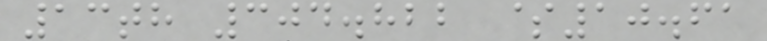13th 304.822 $10.61
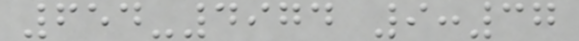654-4974 9:37
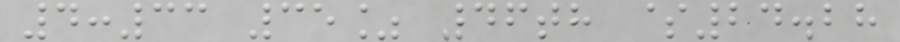4:33 35% 46th $24.28
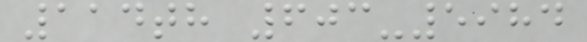114th 603-5984
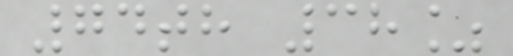74th 38%
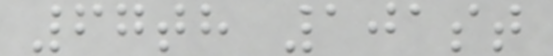67th 101st
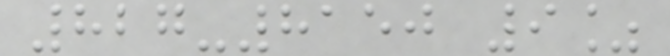827-8150 9%
